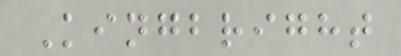Kingbright
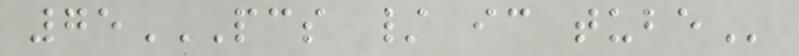75PCS / IC TUBE
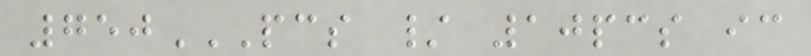750PCS / 10PCS IC
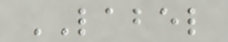LABEL
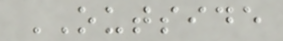OUTSIDE
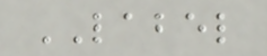LABEL
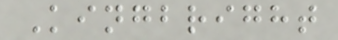Kingbright
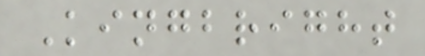Kingbright
